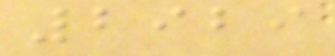2929
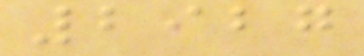2927
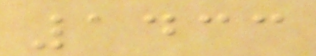1433
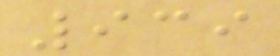939
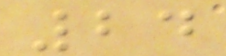24
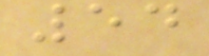54
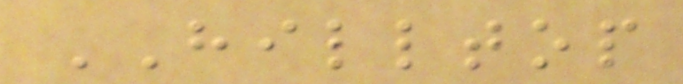HILLTOP
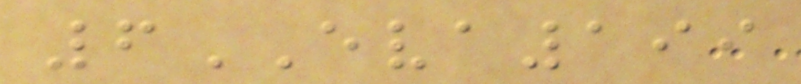6EVA199
